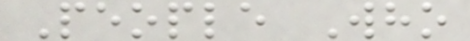People Who
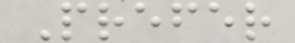Prefer
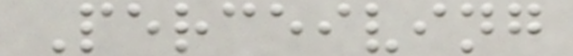Perceiving
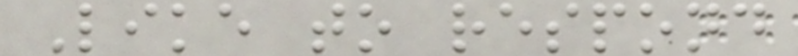Like to respond
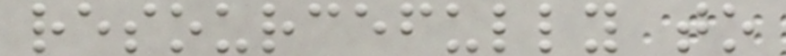resourcefully to
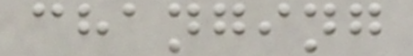changing
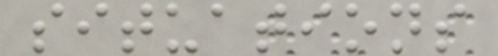situations
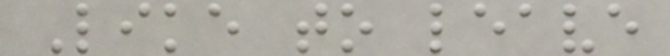Like to leave
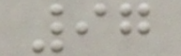97
